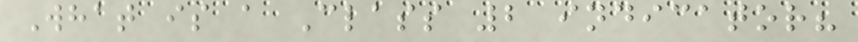What is a Class 2 indicator?
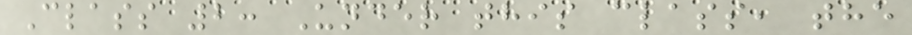Class 2: Under this class, the
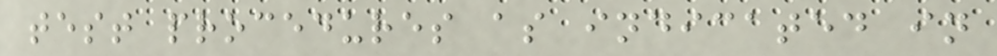test procedures as indicated in
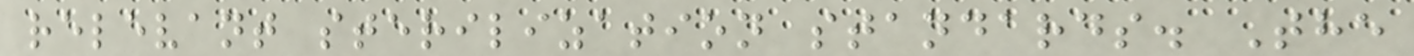relevant sterilization standards. The
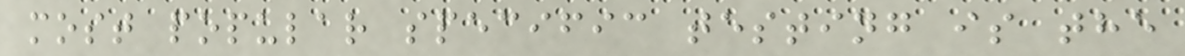most popular specific testing is the
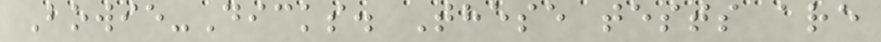Bowie-Dicks. These tests are
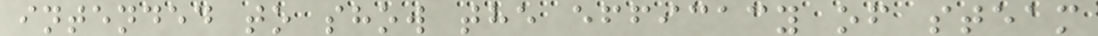intended to show the efficacy of steam
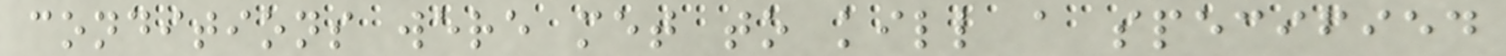conditions were met to kill a specified
